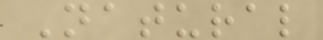Natural
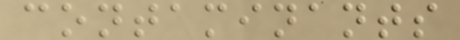contaminants
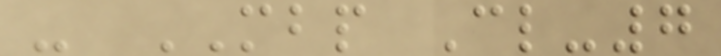- MBP Cl-7
